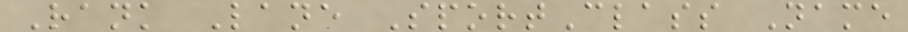Rank Lane SportClass Name
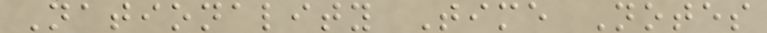Nationality Time Notes
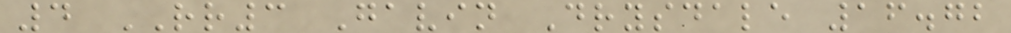4 RR3 Gavin Drysdale 16.72
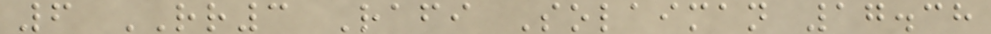6 RR3 Rafi Solaiman 17.38
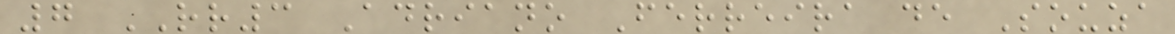7 RR3 Adriano Ferreira de Souza
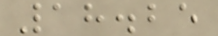18.25
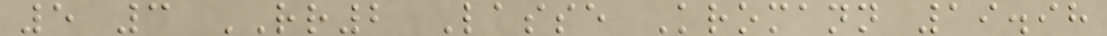5 3 RR2 Lasse Kromann 19.98
